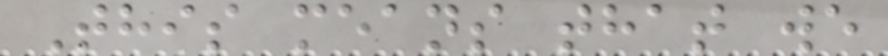This means that we
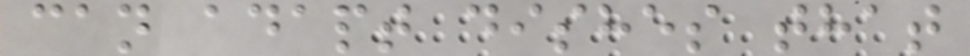can adapt dishes that
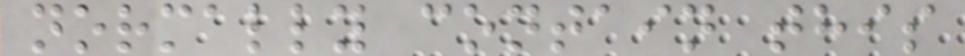normally contain this
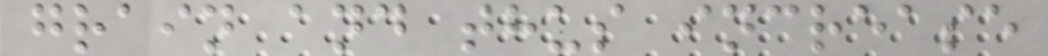grain and thus increase
